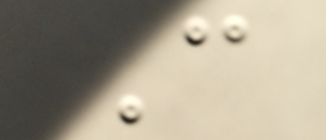C
